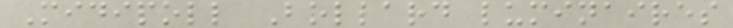Midipoll Bollard luminaires
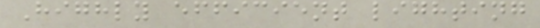Highly efficient lighting
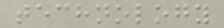technology
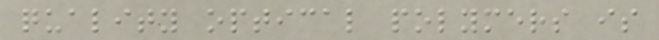quality optical polymers is
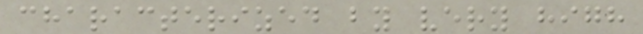characterized by very high
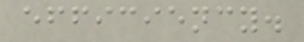efficiency.
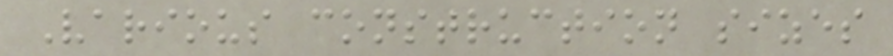Various construction sizes
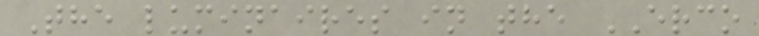The luminaires in the ERCO
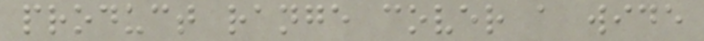product range cover a wide
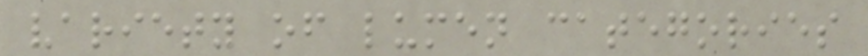variety of lumen categories
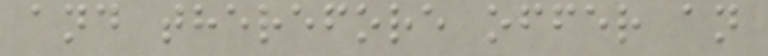and therefore offer an
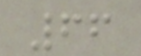66
